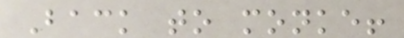Back to monke!
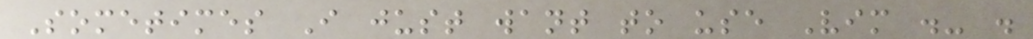Sometimes I just want to use Vim .- .
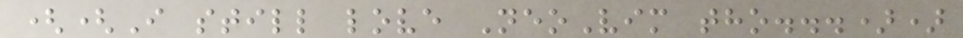((I still love NeoVim tho...))
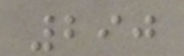290
